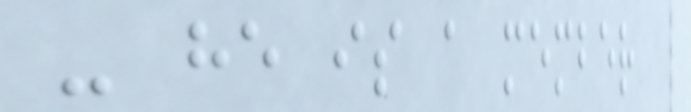- he is a member
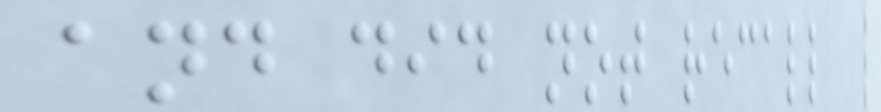and did not recall
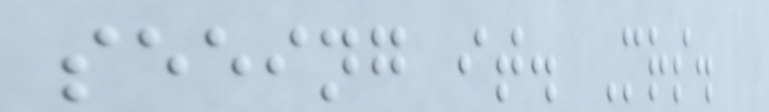seeing it. Mrs.
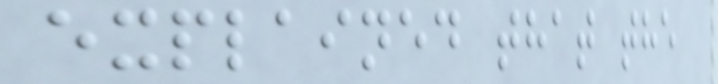explained that the
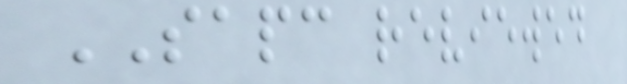SAPC reviewed
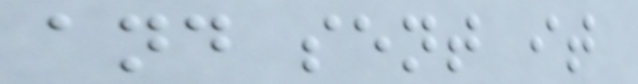and sent it
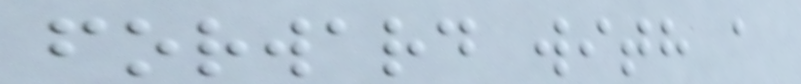forward with a
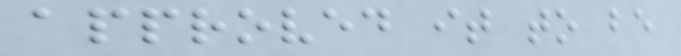approved it to be
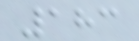183
